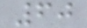60
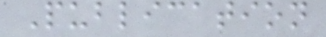Publication
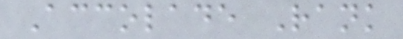Accolade Rank
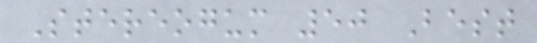Stereogum 50 Best
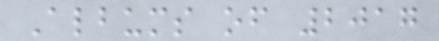Albums of 2017
